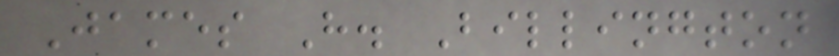James H. Billington
